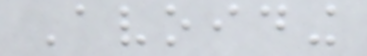Avoiding
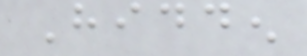Hidden
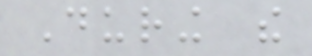During the
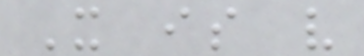It is very
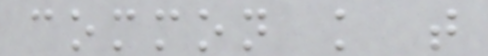common knowledge that
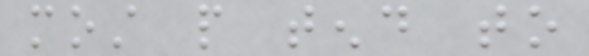most people tend to
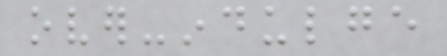over-indulge
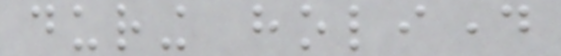during holiday
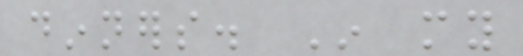dinners. In my
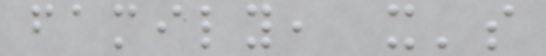family, it's
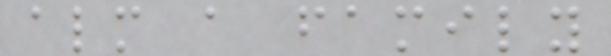almost a family
